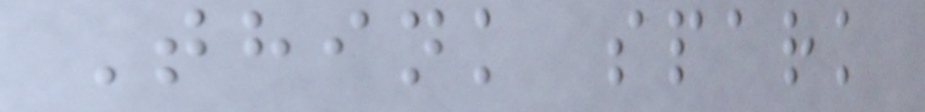Think spark
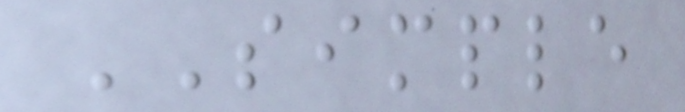SIMPLE
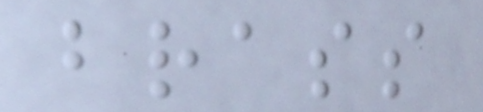brass
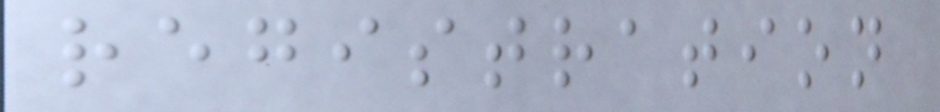registration
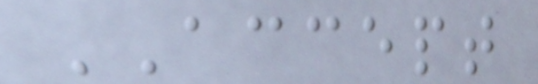ACCEPT
